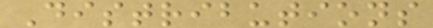Distributions
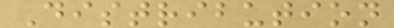Distribution
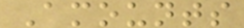Amounts
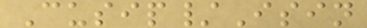Cusip/Isin
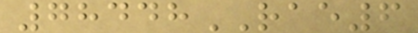78448RAE6
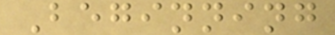Beginning
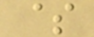$
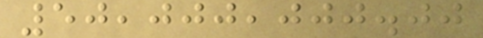50,000,000.00
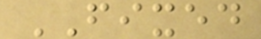FIXED
